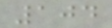104
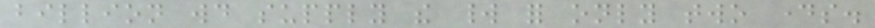billion would supply the world for only two days.
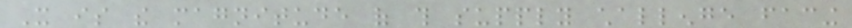It is the magnitude of this supply challenge facing
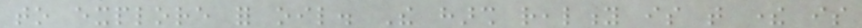to explore for oil. The harsh reality is that there is
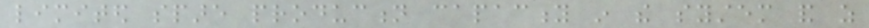limited spare production capacity in the system and as
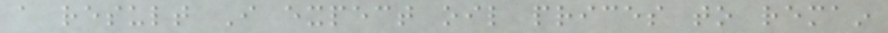a result I expect oil prices to remain
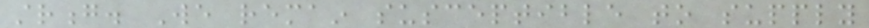strong. We remain susceptible to supply
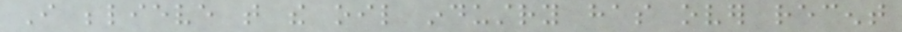I believe that the oil industry has over recent
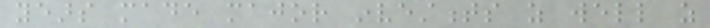years made major investments as well as
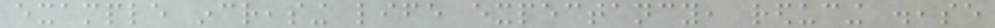example increasing life expectancy, reducing disease
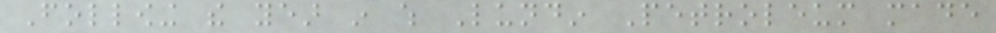Following the year in which Lundin Petroleum made
